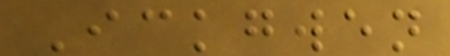Ickgwen
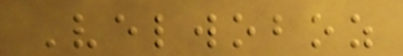Velwoboz
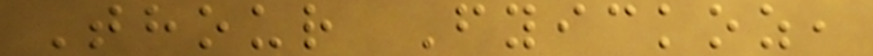Thour Fyickoz,
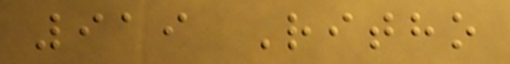919 Ritho
